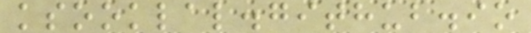ksooklal.github.io
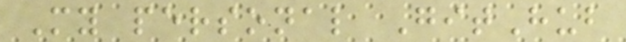My personal GitHub
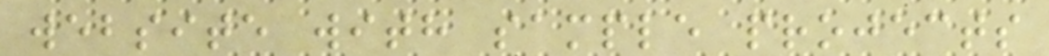website with sample projects
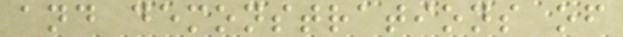and demonstrations of
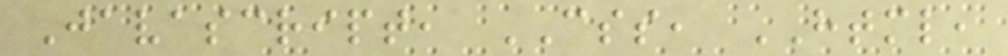Javascript, CSS, HTML,
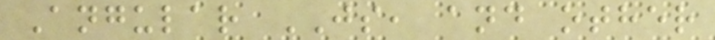Angular JS, and other
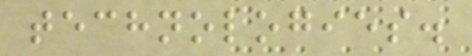technologies.
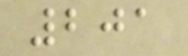201
